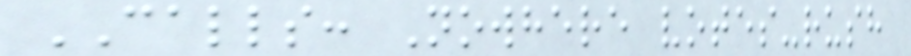CALLS: Nowhere votes-rush
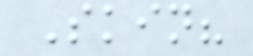Skin?
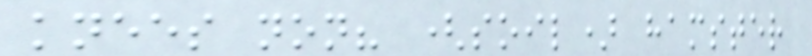knees non? (soil) hamster
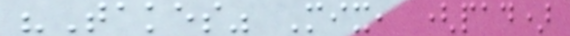"Takes" Mix, (pad)
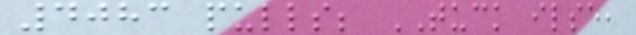4083 pulls; TUCK ilse,
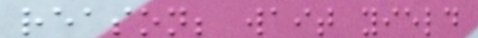reason; wait yield
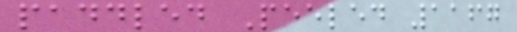paddled Peeled 1167
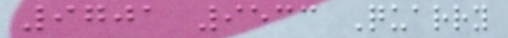9701 9533 Quarry
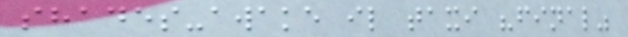shades-awake il taxi "final"
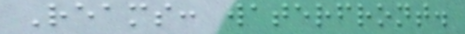Reams: waterfront.
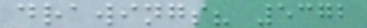drawings? 5372
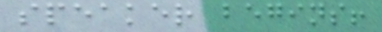speaker begins!
